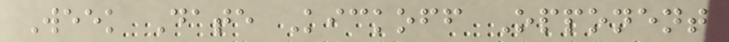Week Date Kickoff Opponent
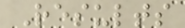Results
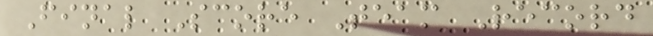Final Score Team Record
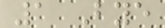1 Bye
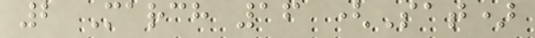2 March 16 (Sat)
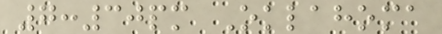7:30pm Oklahoma
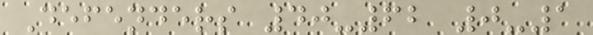Defenders 40-62 0-1
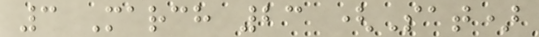3 March 23 (Sat)
